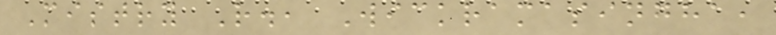Mistry R., Wickramasingha,
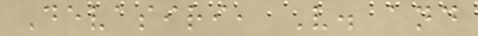Devasiri, V. and
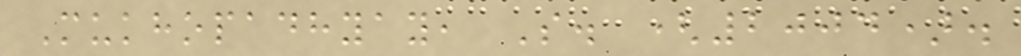Mukhopadhyay, S. (2004).
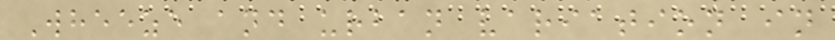Wheeze and urban variation in
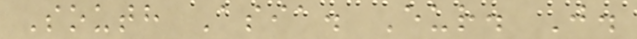South Asia. Eur. J.
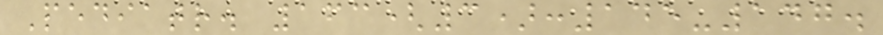Pediatr. 163(3):145-147.
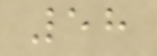58
